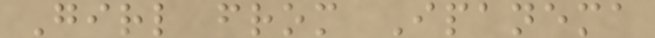Girl from Ipanema
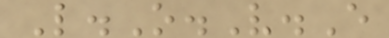L.O.V.E
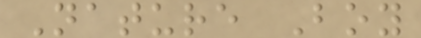Nature Boy
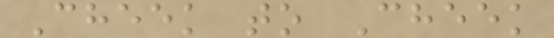Cheek to Cheek
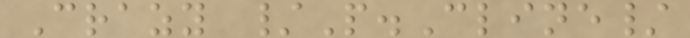Crazy /P.Cline/
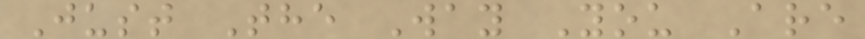Just The Way You Are
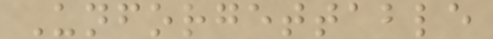Unforgettable
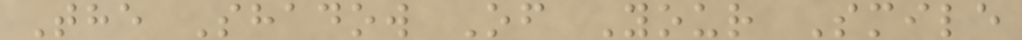The Shadow Of Your Smile
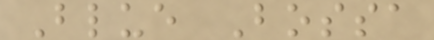Blue Bossa
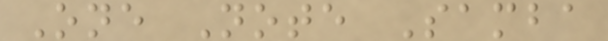One Note Samba
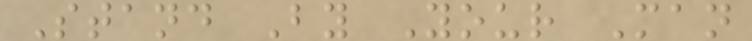Stand By Your Man
